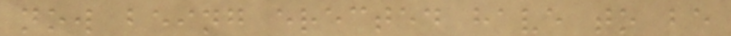now being erected have to be
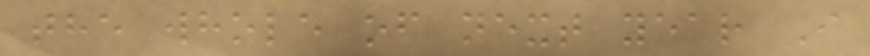the whole of next year I
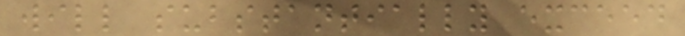will substantially exceed
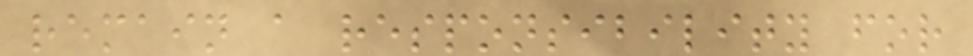remain a responsibility for
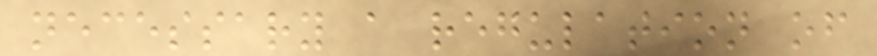necessary a regulation of
